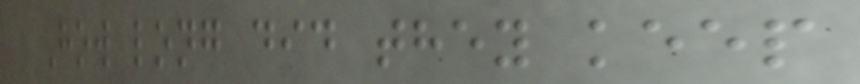How long did they keep
